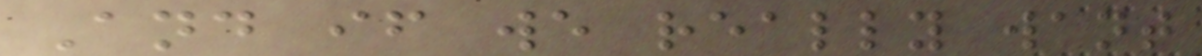And if we really want
